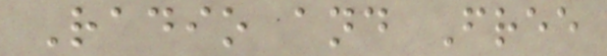Radio and Free
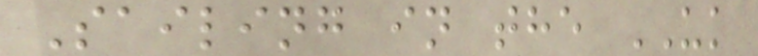Sailing in the UK
